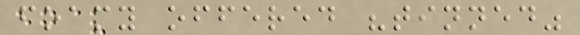foamy offered "tinned"
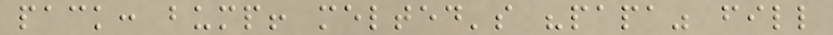pack: bump! melted's "papa" fill
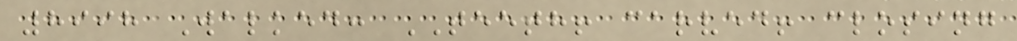8998 Walked: TEETH! carved! closing
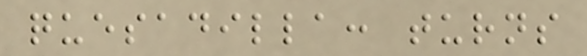quesadilla: turns
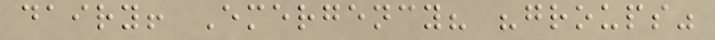dairy! Emergency? "groups"
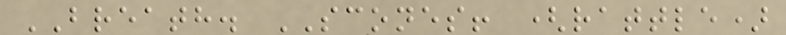BREATH. SCONES! (rattle)
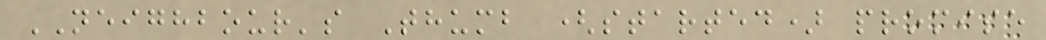NEIGHBOUR's Thumb (started) promise
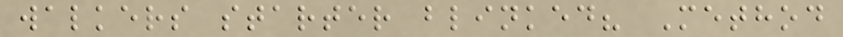walkers starter blinked? Method
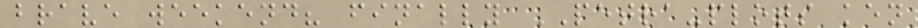brave weekend? finally PETRA-plots ken
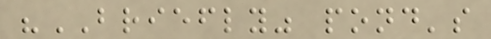"BRIEFLY" pond's
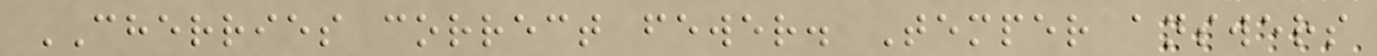CHERRIES correct fewer. Temper answers
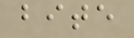bite
